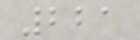221
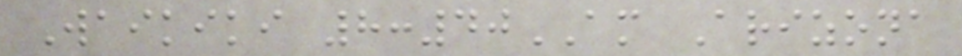Waikiki 8:40AM Arizona
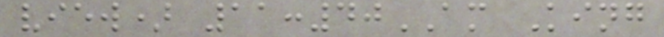view) 11:40AM King
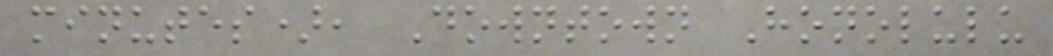minutes), Downtown Honolulu
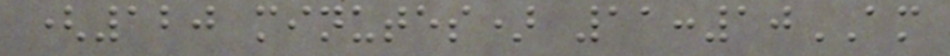(120 minutes) 11:10AM
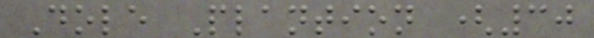Dole Plantion (30
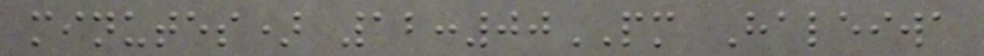minutes) 12:00PM Haleiwa
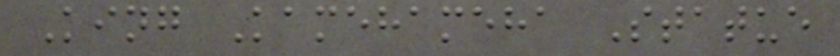King Kamehameha Statue
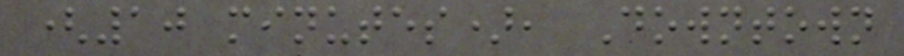(10 minutes), Downtown
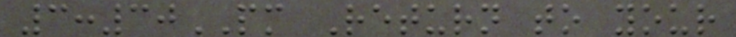3:30PM Return to your
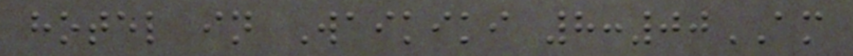hotel in Waikiki 8:00AM
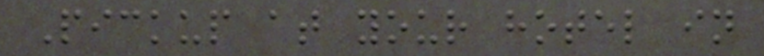Pickup at your hotel in
